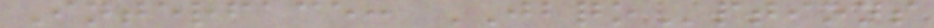Interface: JBQOptions
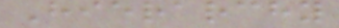Hierarchy
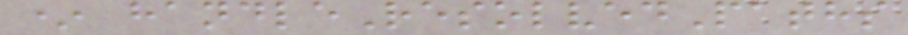* handleResolvedPaths
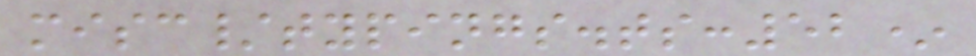misc/typings.ts:52*
